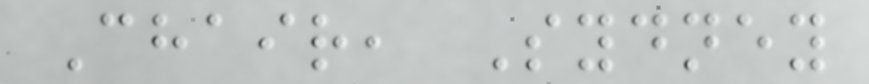Chair, Sydney
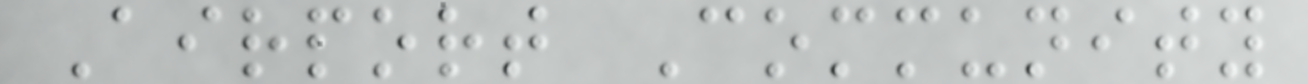Airport Community
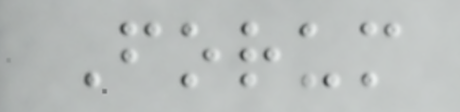Forum
